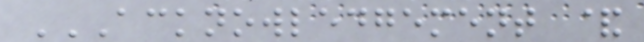ACKNOWLEDGEMENT &
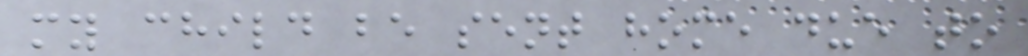my child be sent home due to
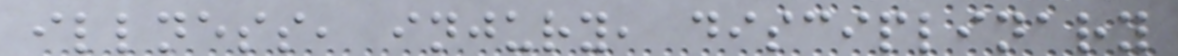illness, injury, disciplinary
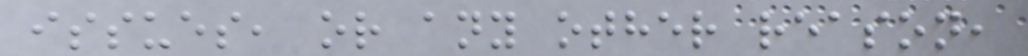issues, or any other reason,
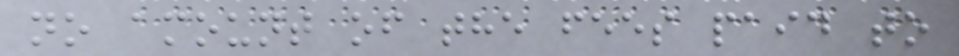no amount of the fees paid to
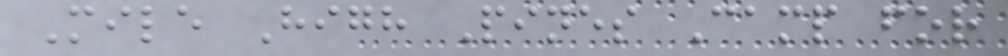Mile High Pines Camp for
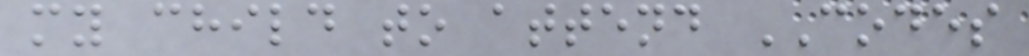my child to attend CODES
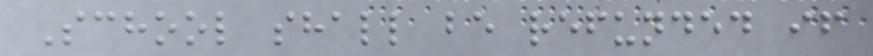School shall be refunded if
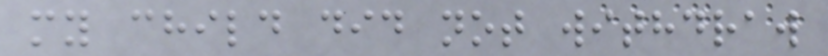my child did not withdraw
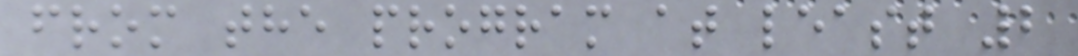from the program at least 2
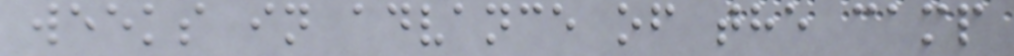weeks in advance of the camp
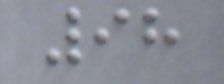98
